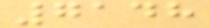7148
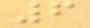6
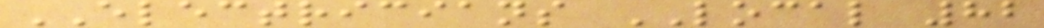ELECTRICIANS LOCAL 82
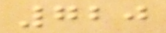720
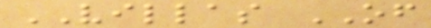VILLAS OF
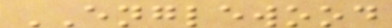ENGLEWOOD
